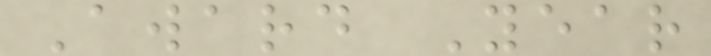Award Year
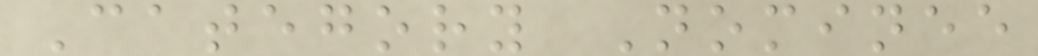Category Nominee
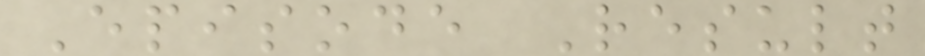Episode Result
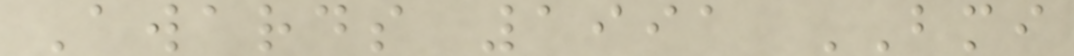Awards 1991 BMI
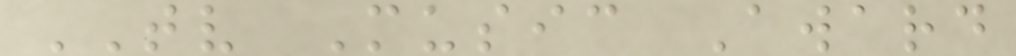TV Music Award
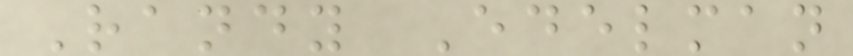Randy Edelman
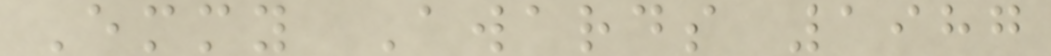Emmy Awards 1987
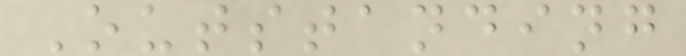Outstanding
